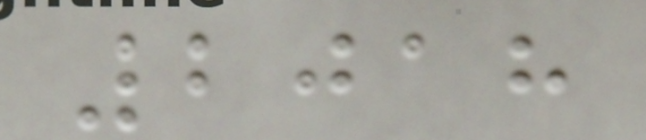2018
